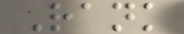Rank
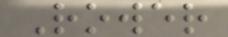Rower
